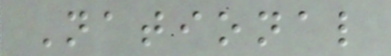National
